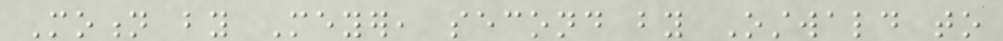Motion by Meyer, second by Ostwald to
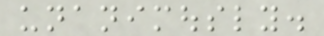unanimously.
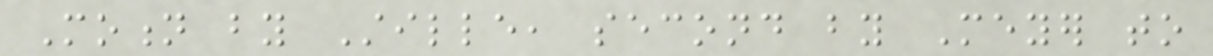Motion by Stille, second by Meyer to
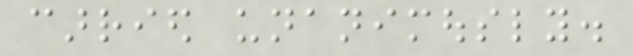carried unanimously.
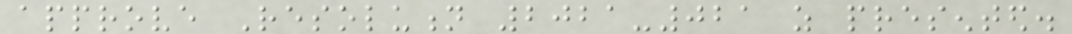approve Resolution 2021-021 as presented.
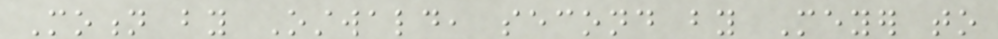Motion by Ostwald, second by Meyer to
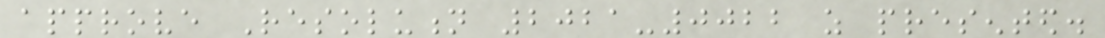approve Resolution 2021-0022 as presented.
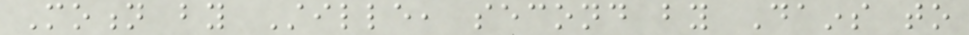Motion by Stille, second by Dains to
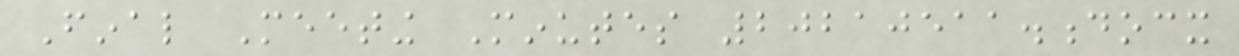Final Meeting Minutes 20210511.docx
